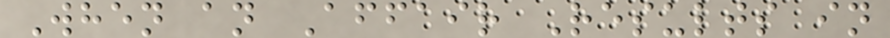When an Affair Results in
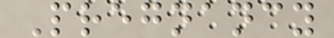Pregnancy
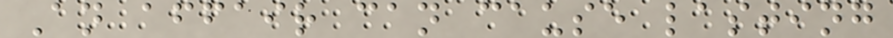An affair can cause lasting
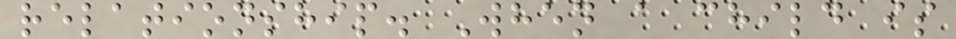relationship. When a child is
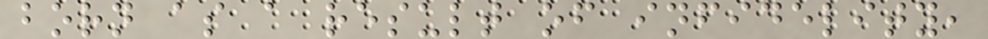born as a result of infidelity,
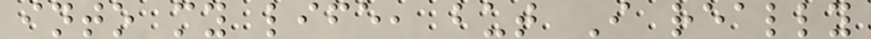into my life, but I really
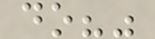do?"
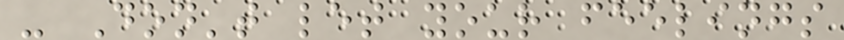- Don't let your feelings
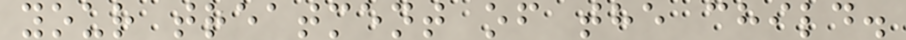your treatment of the child.
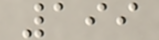199
